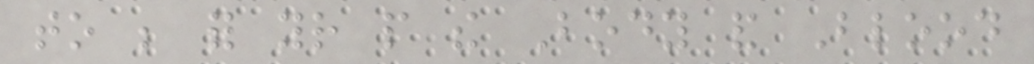to be for your people the Body and Blood
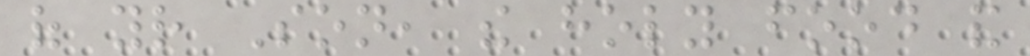of your Son, the holy food and
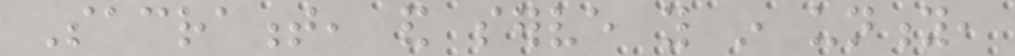Sacrament, and serve you in unity,
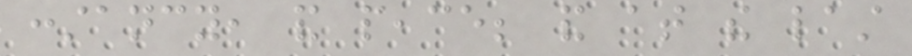constancy, and peace; and at the last
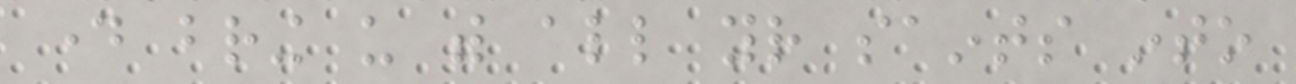day bring us with all your saints into
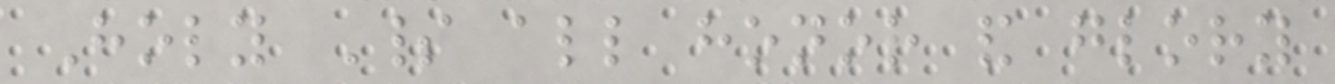Holy Spirit all honor and glory
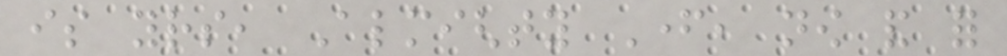is yours, Almighty Father, now and for
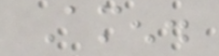Amen.
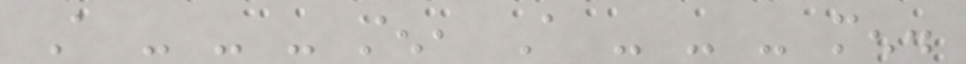A - - - men, A - - - men.
